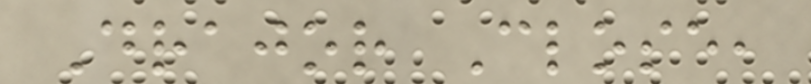Drajor Close,
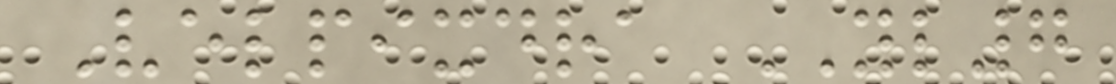Velpixdra YL7
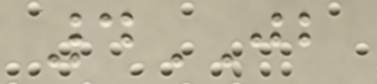4JB
